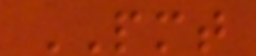PMT
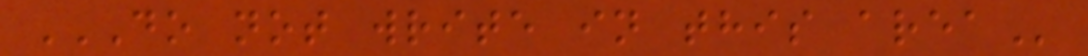DO NOT WRITE IN THIS AREA
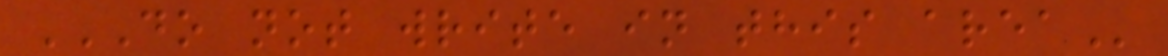DO NOT WRITE IN THIS AREA
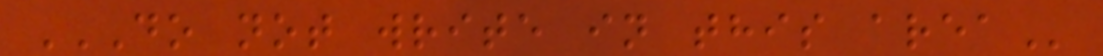DO NOT WRITE IN THIS AREA
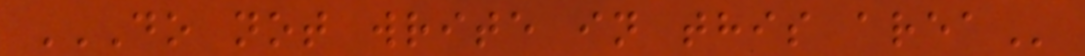DO NOT WRITE IN THIS AREA
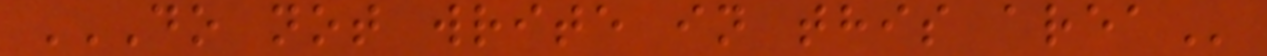DO NOT WRITE IN THIS AREA
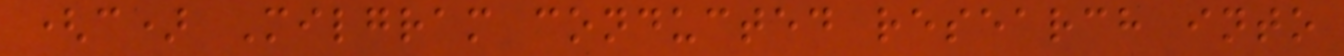(c) Milgram conducted research into
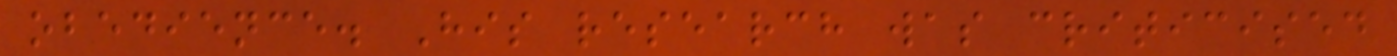obedience. His research was criticised
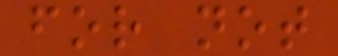for not
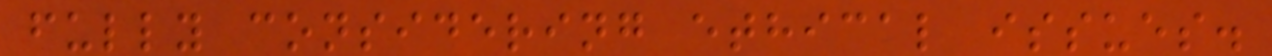fully considering ethical issues.
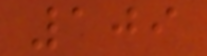109
